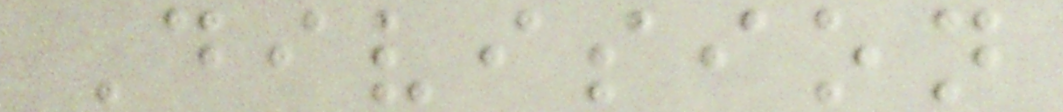Division
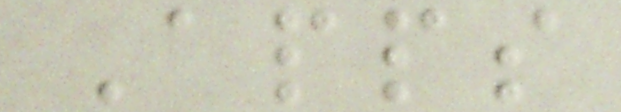Apps
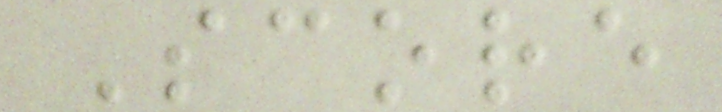Score
